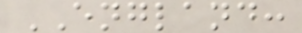ENGLAND:
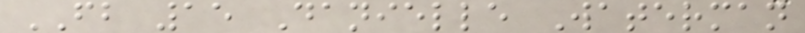FB 15 Danielle Waterman
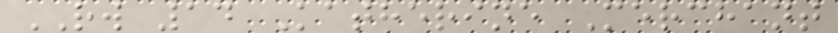RW 14 Katherine Merchant
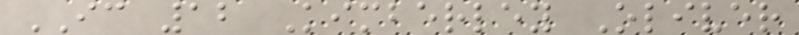IC 12 Kimberley Oliver
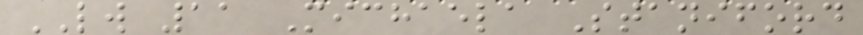LW 11 Michaela Staniford
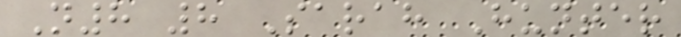N8 8 Sarah Hunter
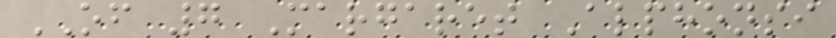OF 7 Margaret Alphonsi
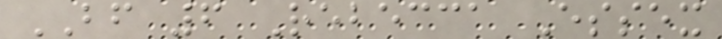BF 6 Rebecca Essex
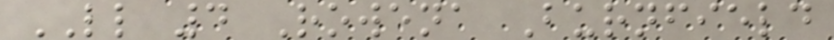LL 4 Rowena Burnfield
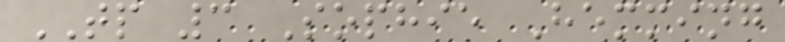TP 3 Sophie Hemming
